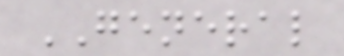GENERAL
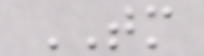TM
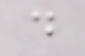d
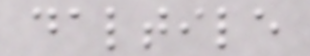daltile
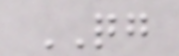QG
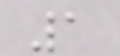1
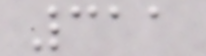311
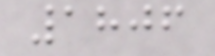1806
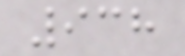938
